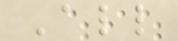All
